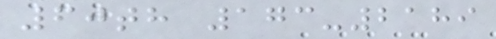60th 173-2189
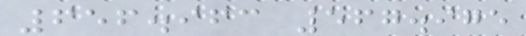656.963 567.975
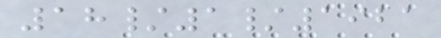18/1/1921
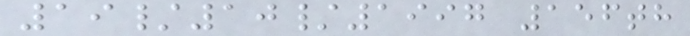19/10/1997 156th
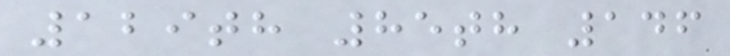129th 85th 146
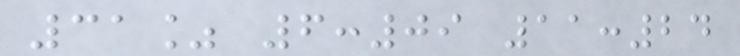31% 6:09 11:24
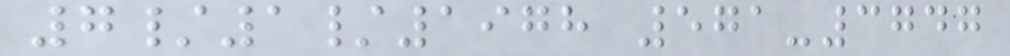7/1/1978 571-3747
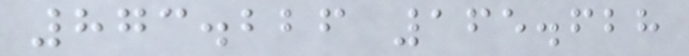873.226 165.628
